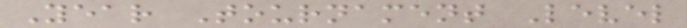Year Tournament Level
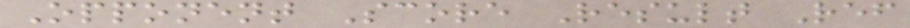Opponent Score Result Ref
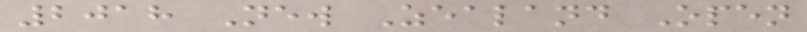2018 New Zealand Open
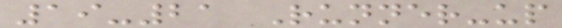19-21 Runner-up
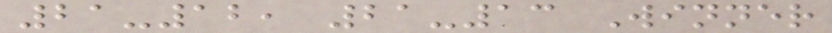21-12, 21-13 Winner
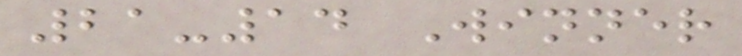21-14 Winner
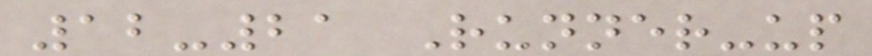12-21 Runner-up
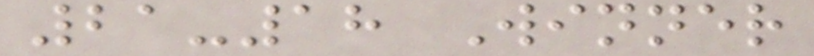21-18 Winner
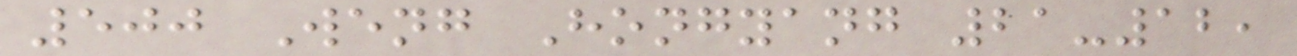500 Weng Hongyang 21-12,
